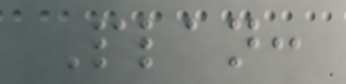Plan:
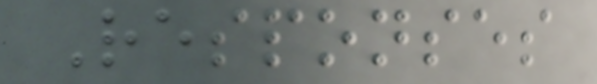Responses
